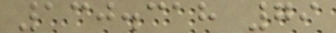130.318 79
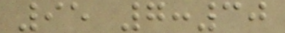95 7:30
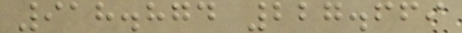918.874 227.669
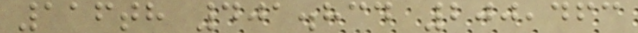116th 401.834 200,463
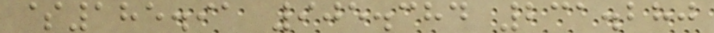$185.91 905.384 231.280
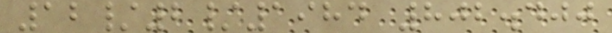12/2/1984 802.400
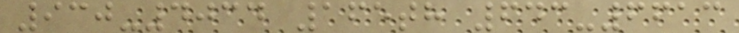930-4034 165th 643-6613
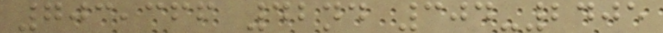703,366 42nd 304-2405
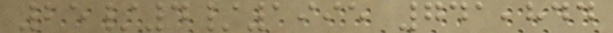25/4/1995 741,844
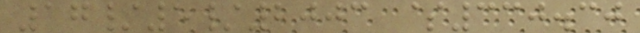17/5/2003 $330.30
